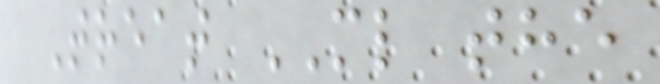Treat ML the
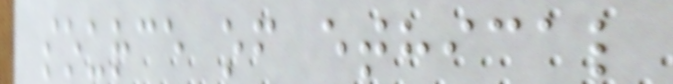source of ethical
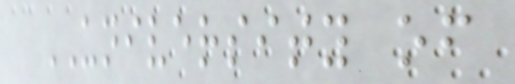UNIVERSITY of
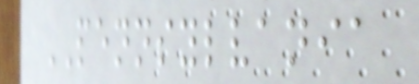PENNSYLVANIA
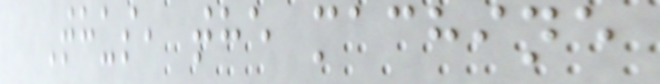Thus, the machine
